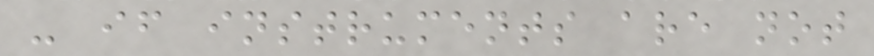- if instruments are not
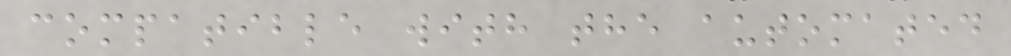compatible with the automated
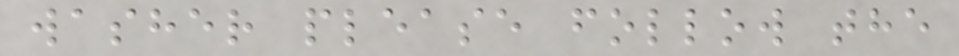washer please follow the
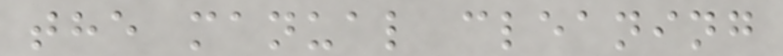the manual cleaning
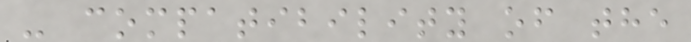- compatibility of the
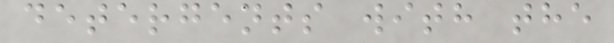detergents with the
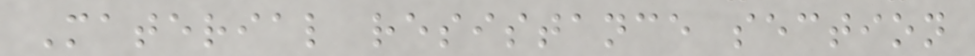Material resistance section
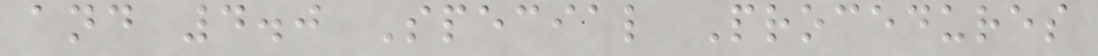and 4.0 Special Procedures
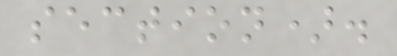section).
